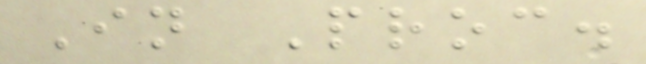In Proc.
